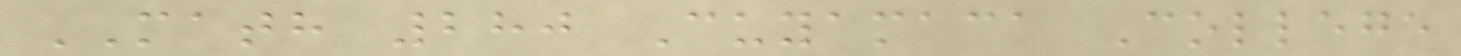MATH 280 Cuyamaca College
